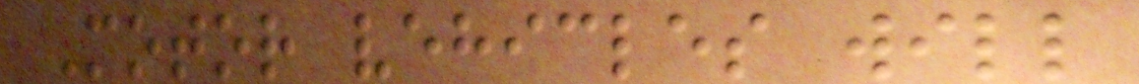Motor vehicles will
